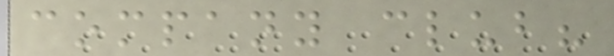company club?
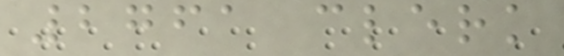2761 clerk
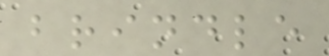brindle
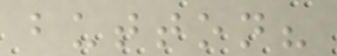button?
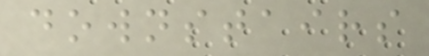downstairs
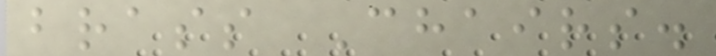brass Chairs.
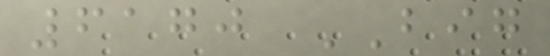6170 BIG
